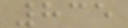835
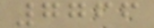7766
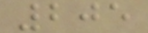205
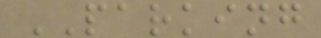PARKING
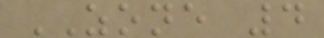ZONE 4
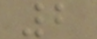2
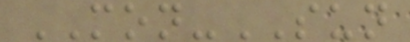MON-SUN
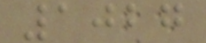1027
